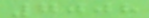7008
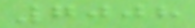7008
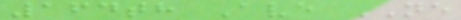164th Ave NE
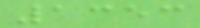1353
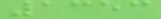1353
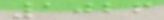1026
